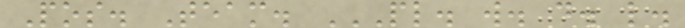Pos. Team. PL. W. D. L.
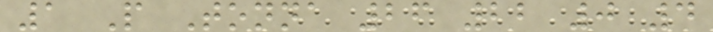1 P Tonna 26 22 0 4
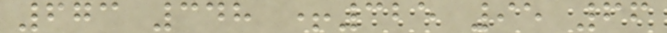673 348 +325 95 66
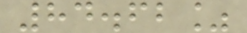84.62%
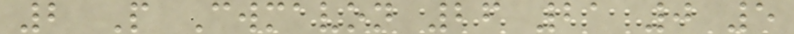2 P Cwmavon 26 21 0 5
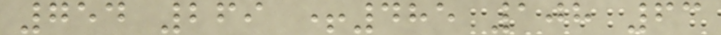754 269 +485 108 63
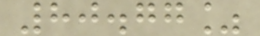80.77%
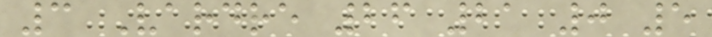3 Vardre 26 21 0 5
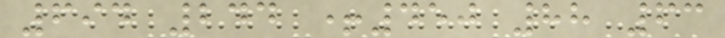694 244 +450 88 63
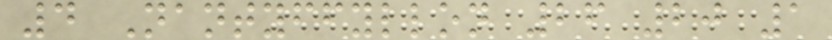4 Nantyffyllon 26 20 1
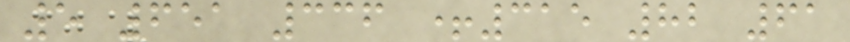5 651 336 +315 82 61
